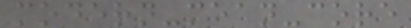modern-mean-core
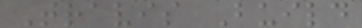Travis Build
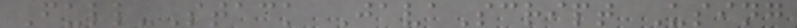Full-Stack JavaScript Using
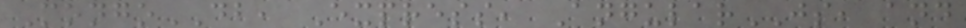MongoDB, Express, AngularJS, and
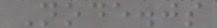Node.js
